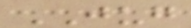JUG
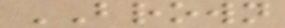BROWN
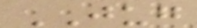JUG
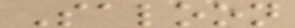Saloon
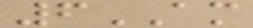6AM
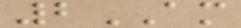2AM
